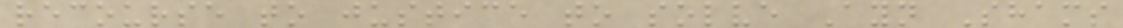recourse to justice to solve Ayn Shams
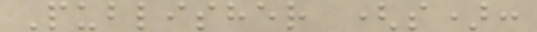Publisher (s):
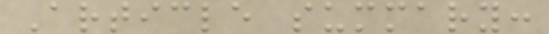Article summary:
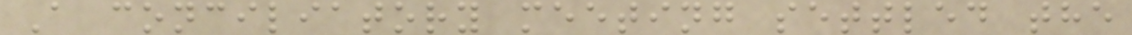A conciliatory meeting settled the
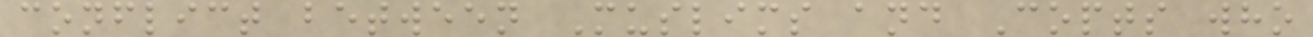conflict between Muslims and Copts who
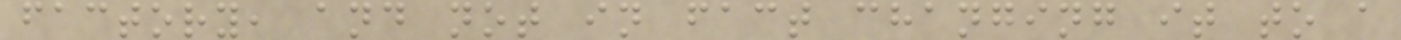factory, and not in fact changing it to a
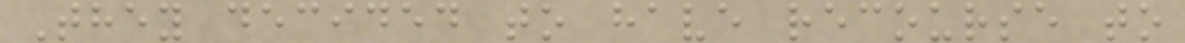They decided to have recourse to
